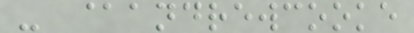- @andrewcooke
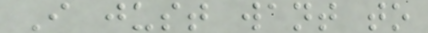I just want to
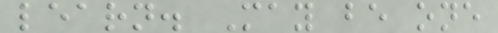learn. May be one
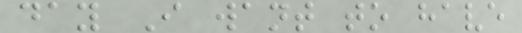day I want to have
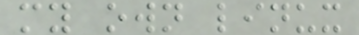my own linux
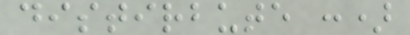distirbute :)
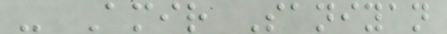- Amir Saniyan
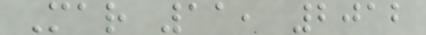Mar 11, 2012
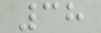38
